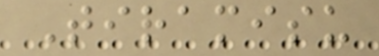Tiramisu
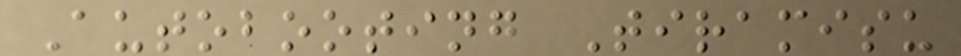Autobooting Tiramisu
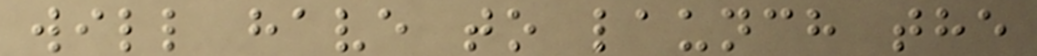will have to launch the
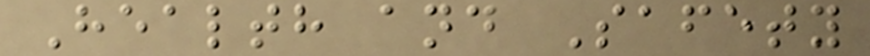Health and Safety
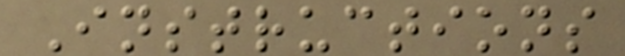Instructions
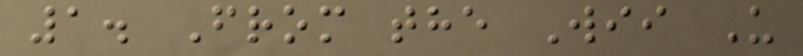1. From the Wii U
